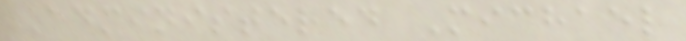Administered Michael
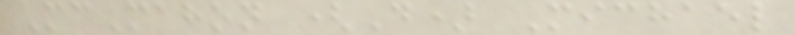McMahon (D) Michael
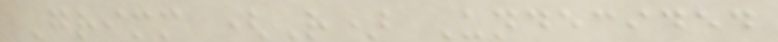Grimm (R) Undecided
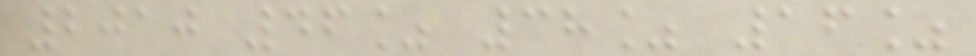2010 46% 38% 16%
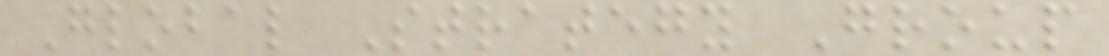Global Strategy Group
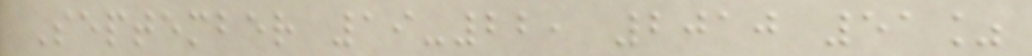September 19-22, 2010 51%
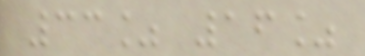33% 16%
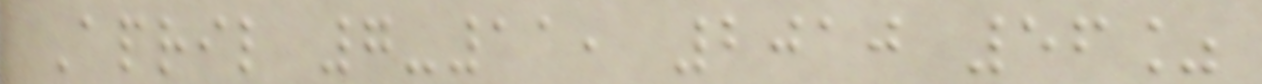April 7-11, 2010 56%
